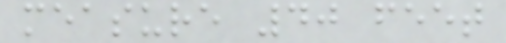measure 40 feet
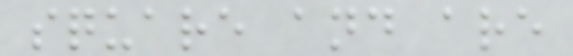square and are
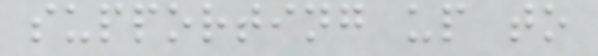supporting up to
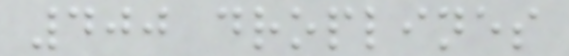400 droplines
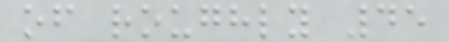of roughly 45
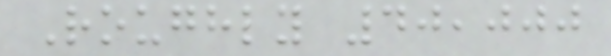Roughly 40,000
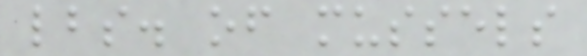lbs. of mussels
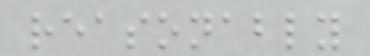reasonably
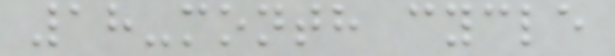18-month cycle
